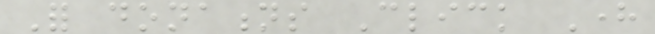For donations Click Here
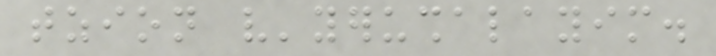tzion v'yerushalayim.
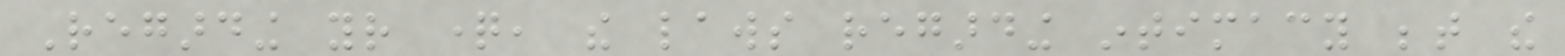Regarding your question, the laws regarding intimacy between the
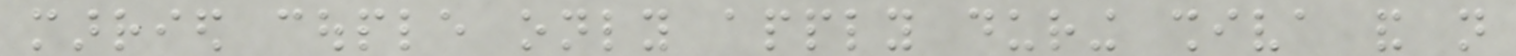married couple only apply during shiva and not
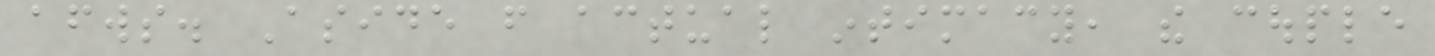afterwards. Aside from actual intimacy, the couple
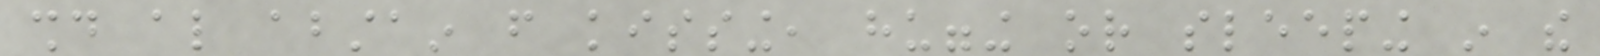should also abstain from kissing, hugging or sleeping in the
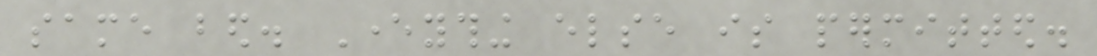same bed. Everything else is permitted.
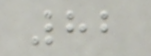82
